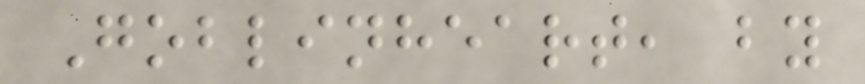Goblinheart, by
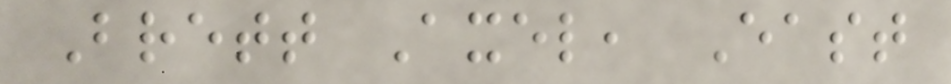Brett Axel, East
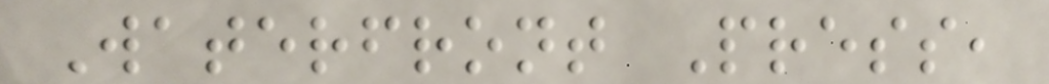Waterfront Press,
